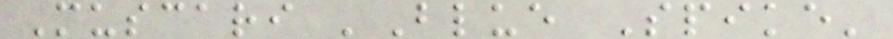Muscari 'Blue Spike'
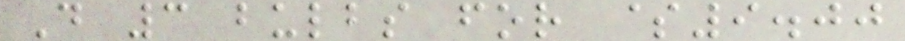D 3 bulbs for $9.00
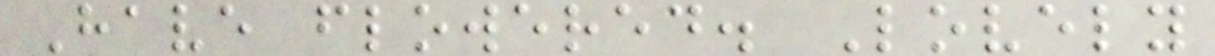Have flowered. Lovely
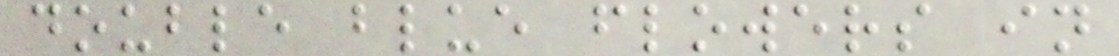double blue flowers in
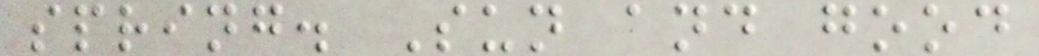spring. Sun and good
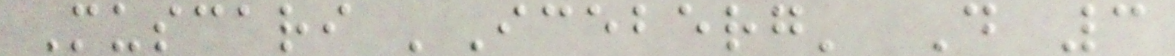Muscari 'Iceberg' D 3
